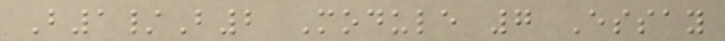B1/B2 Module 7 Essay
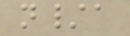n/a
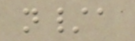n/a
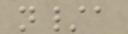n/a
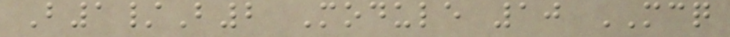B1/B2 Module 10 MCQ
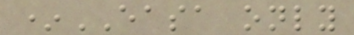*EASA only
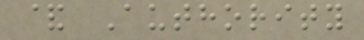& Authority
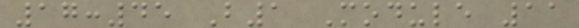17:45 B1 Module 11
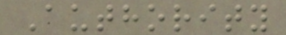Authority
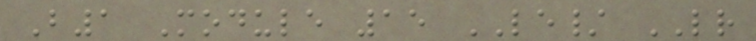B1 Module 15 LE/ LR
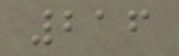216
